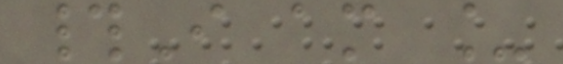#I am _
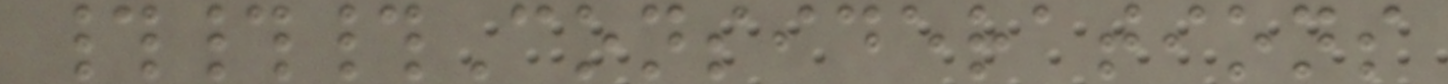###Considerations
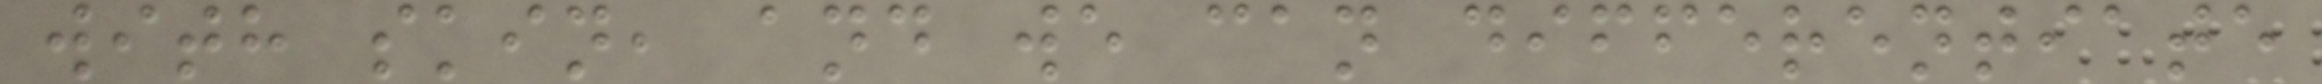with skin, and we can differentiate
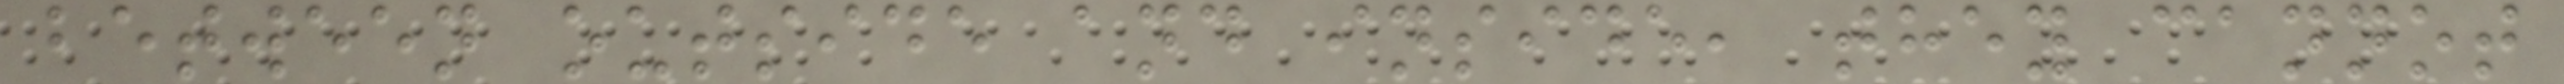between outside and inside, they cannot
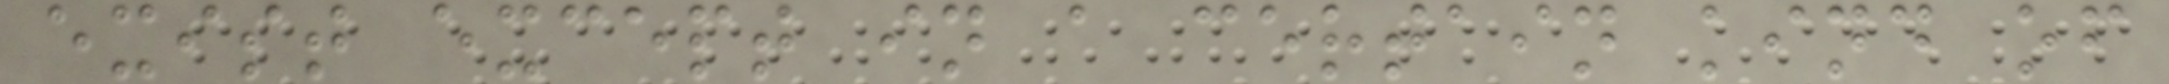exist except in a certain kind of
